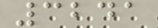3241
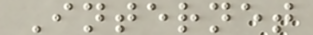Internet
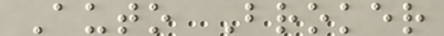Auto Broker
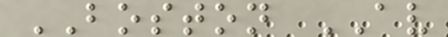BOSTON AV
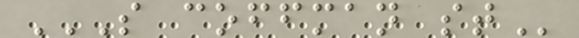S COFFMAN ST
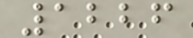1226
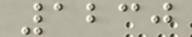1230
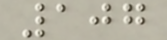107
